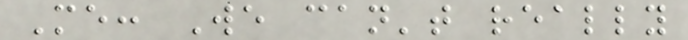Me: We can't really
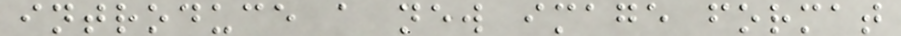introduce a new image format
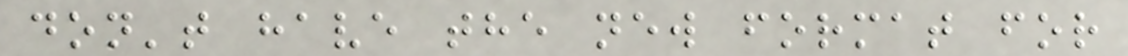don't have the new format for
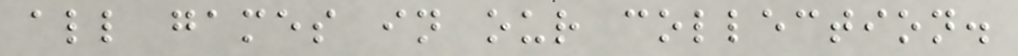all games in our collection.
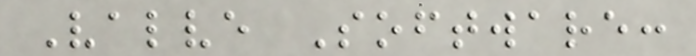Valve Software:
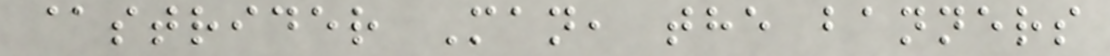@strider Man, the banners
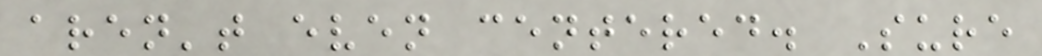aren't even centered. Sure
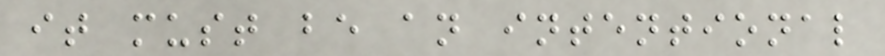it must be an intentional
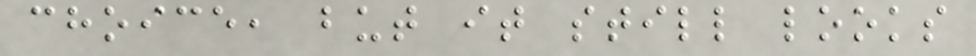choice, but it still looks
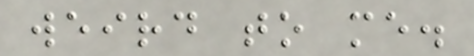weird to me.
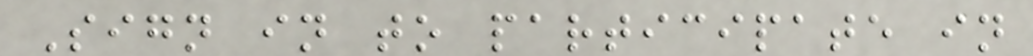Sign in to participate in
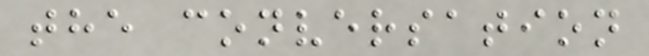the conversation
